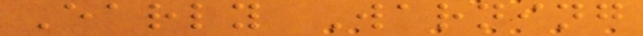Early Warning
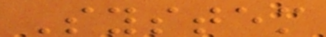System
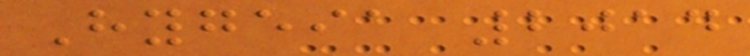Hygeia 2014
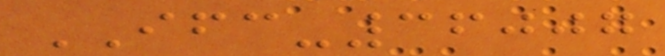IFC-36007
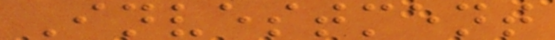Investment
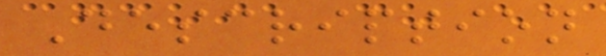Description
